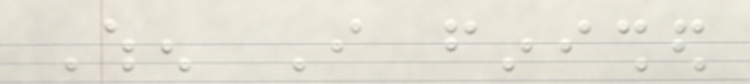When I finished
